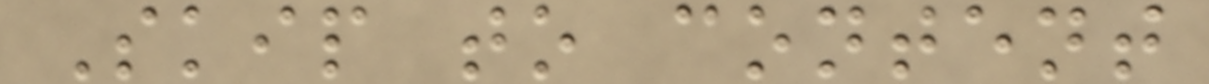Skip to content
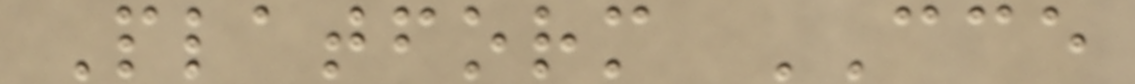Platform CCE
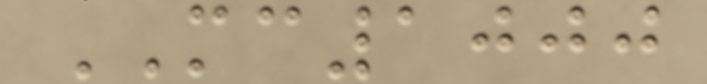MC1000
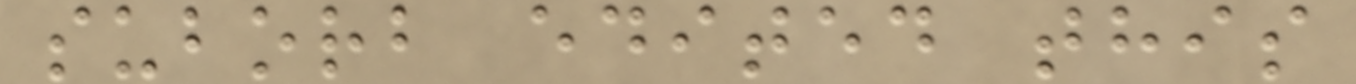suborb edited this
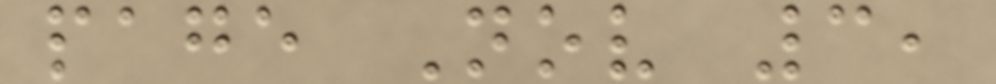page Nov 3,
